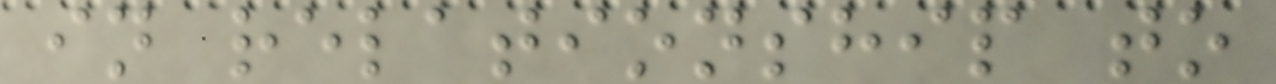in relationship to
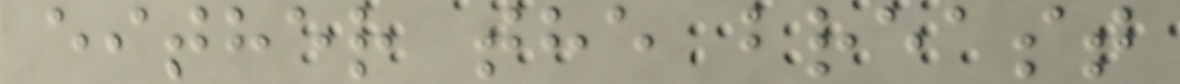either the breast
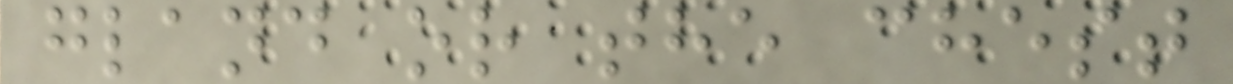gland or the chest
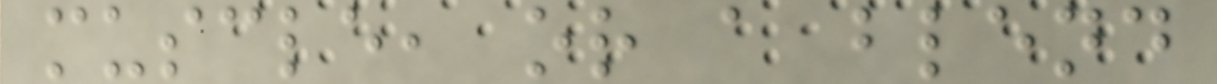muscle, or a blend
